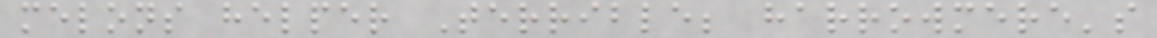melons helper Terrible; harrowmere's
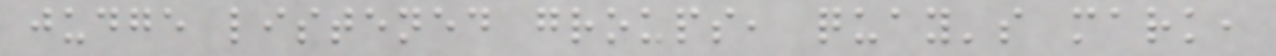judge listened groups, quay's mark,
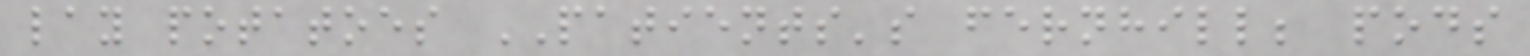lay potatoes PATIENTS's fernhill; pods
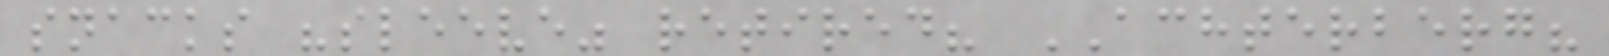snacks "sleeve" retired? ACHTERBERG?
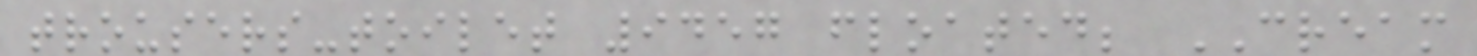trousers-toilet 9457 floated; CREAM
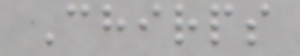Chirps
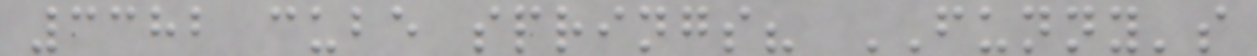3382 cube springs? FUNNY's
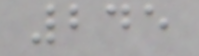245
